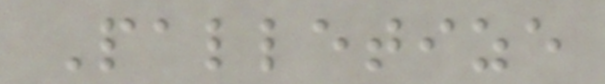Palletize
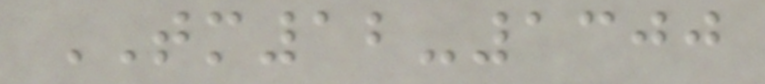TM12-1300
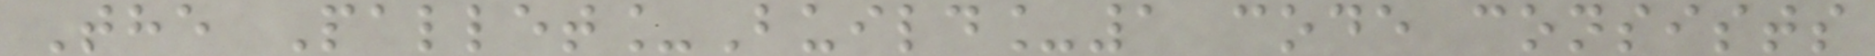The Pallet_Build_1 code consists
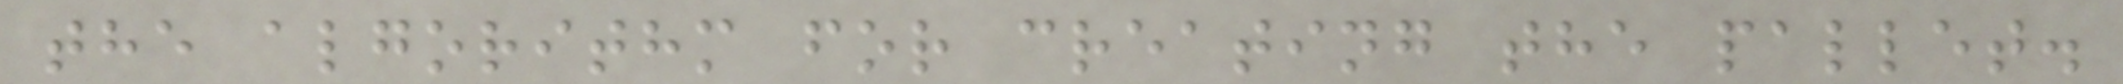the algorithm for creating the pallet.
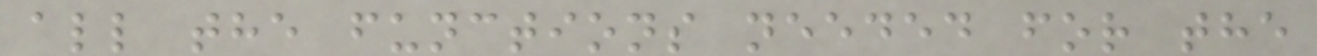all the functions needed for the
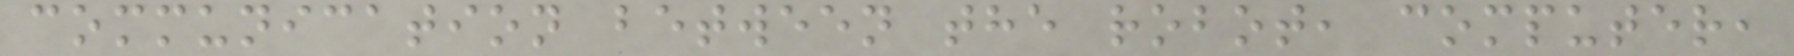communication between the robot, computer,
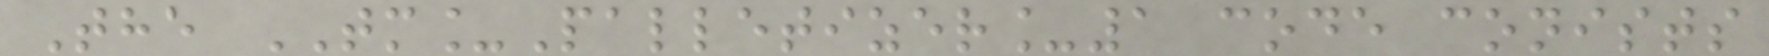The TM_Palletizer_1 code conists
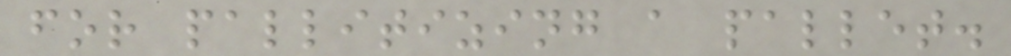for pallitizing a pallet.
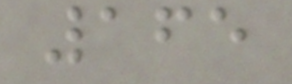165
